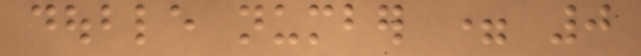double number = 0
